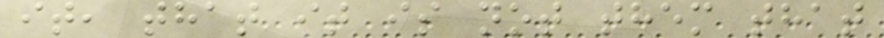it, that it is not them that
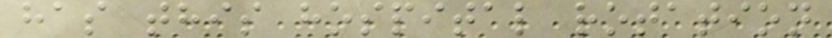has this hospital rotation
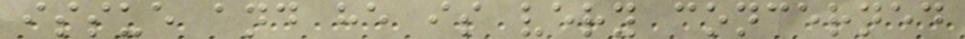issue and he is very concerned
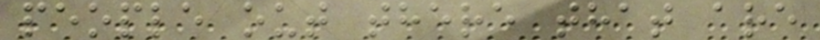people out there that are
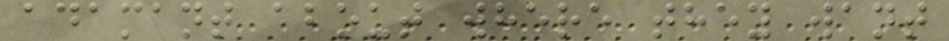adamant about where they want
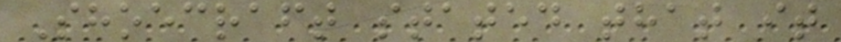Shoecraft stated that it
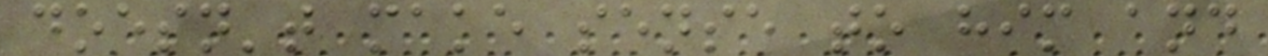doesn't make sense to him and
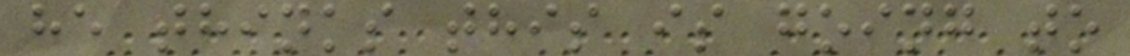he thinks this is going to
